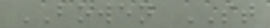BOWEN ST
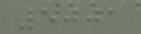5001
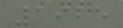1925
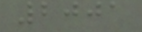2001
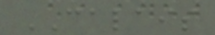CALAIS
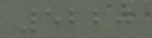5220
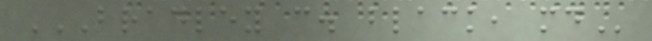BRADLEY C. BLACK, MD
